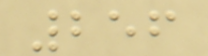256
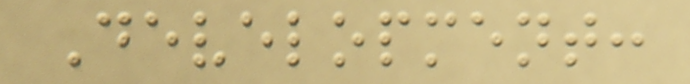Development:
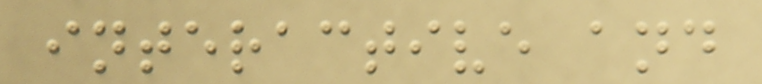interactive and
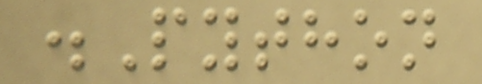.Python
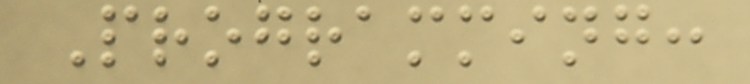Programming:
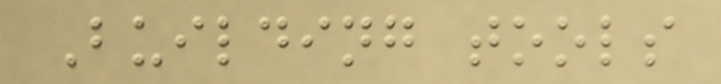Building tools
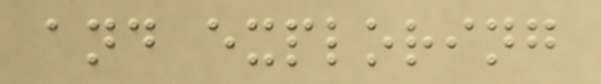and exploring
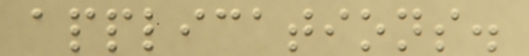applications.
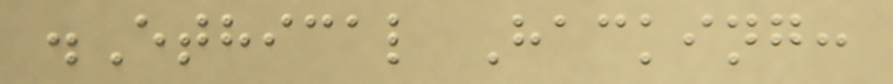.Ethical Hacking:
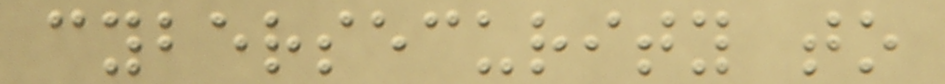cybersecurity to
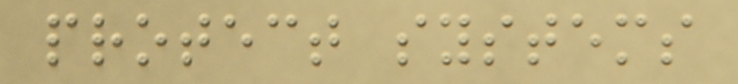protect systems
